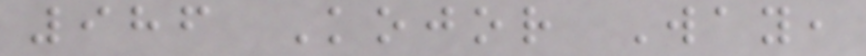986 Kojor Way,
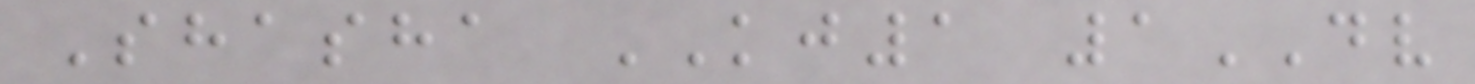Shasha KJ1 1DV
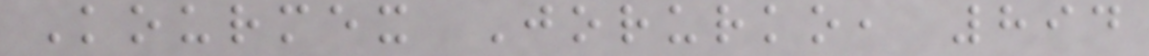Kourmex Jorurko, 894
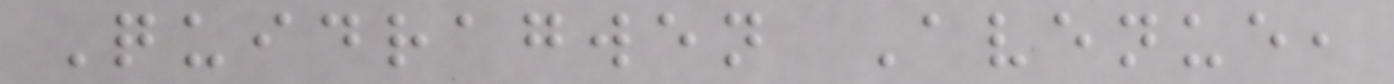Quidragwen Avenue,
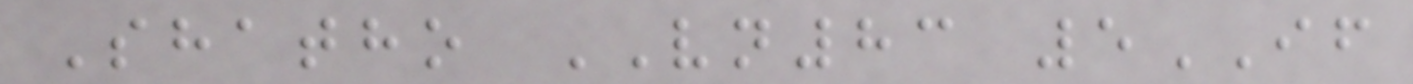Shatho VN83 5IF
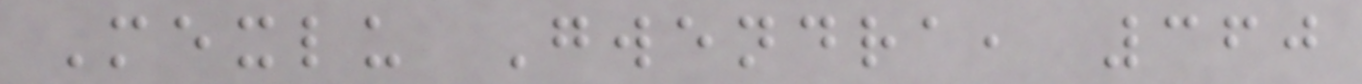Mexlu Gwendra, 360
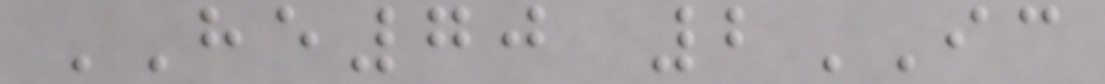HE70 2IC
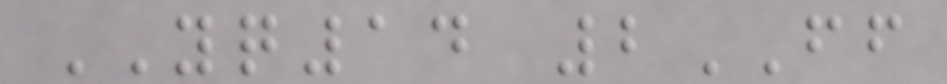YQ14 2FF
